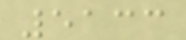5133
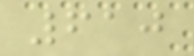610
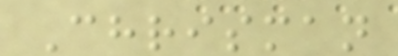Chrisman
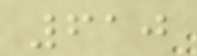610
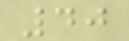40
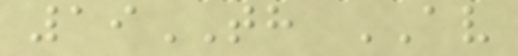19TH AV
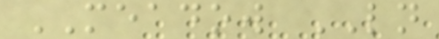MEADOW LN
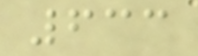633
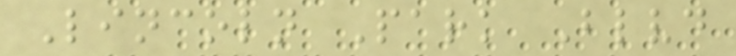Lincoln Park Blvd
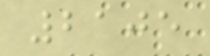2105
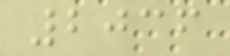2036
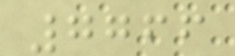7766
